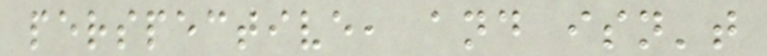perspective, and isn't
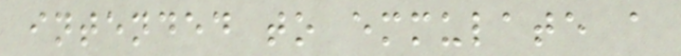intended to emmulate a
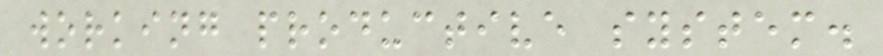working productive system.
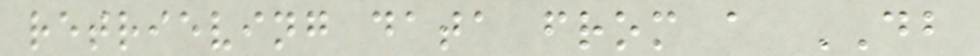retrieving data from a DB
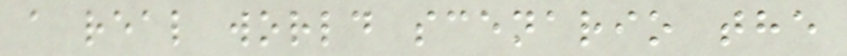a real world scenario the
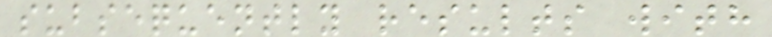subsequently results with
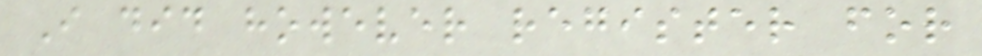I did however register for
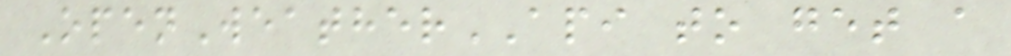OpenWeatherAPI to get a
